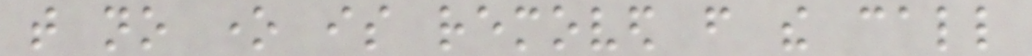that no one is removed from the call
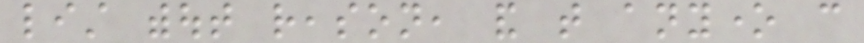list without reason, and that anyone can
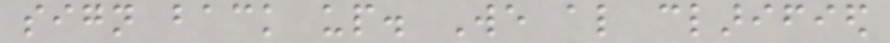sign back up. We also clarified
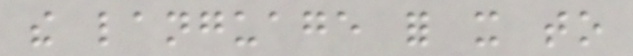the language for it to
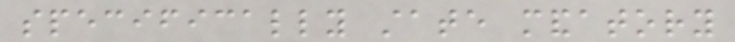specifically state mandatory
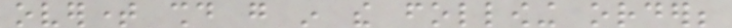overtime should go in the following order;
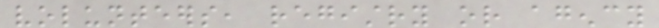volunteers, registry or agency
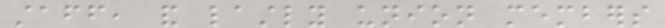staff, and lastly union members
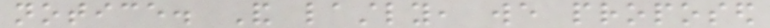notice. And lastly, we proposed
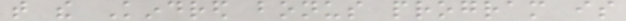that the Kindred bonus program is
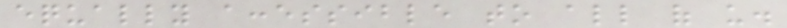equally accessible to all of us.
